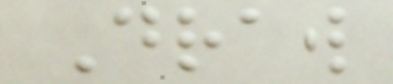Draw
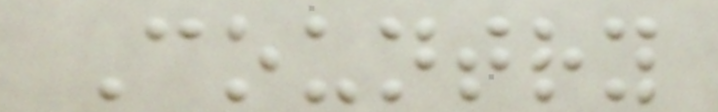Country
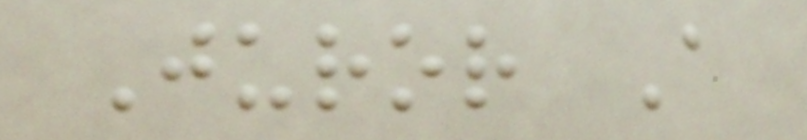Juror A
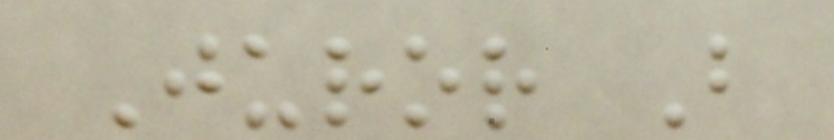Juror B
